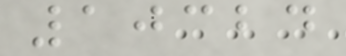10324
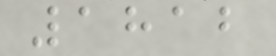1812
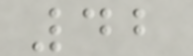42
